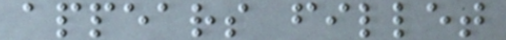appears fillet
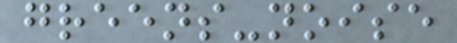greens-noise
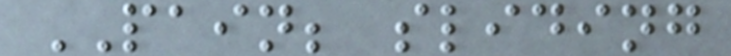PAIN; sliding
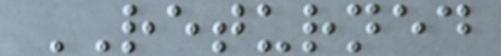RETURNED
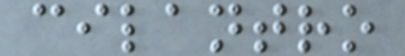cilantro
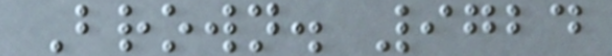Brown. 9724
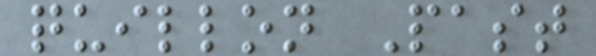quillon Past
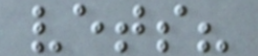vets?
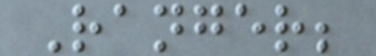Ranger;
